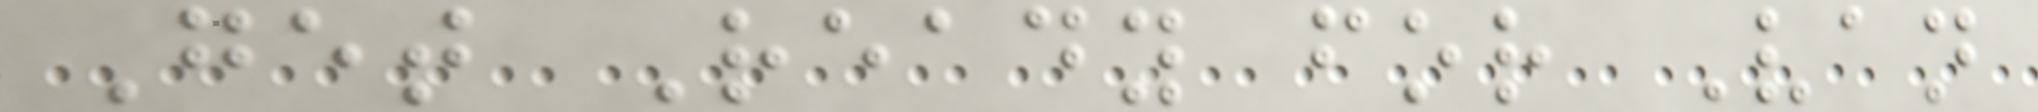Get Ready for Van
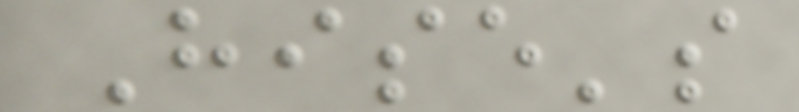Hise's
